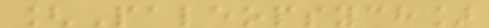[Paleopsych]
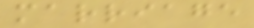marriage
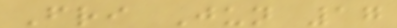Fri Jun 17
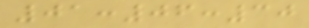01:06:30
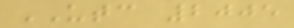UTC 2005
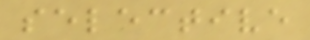selective
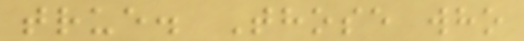true. Those who
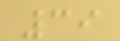39
